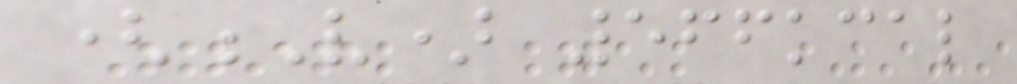(V) 566kcal
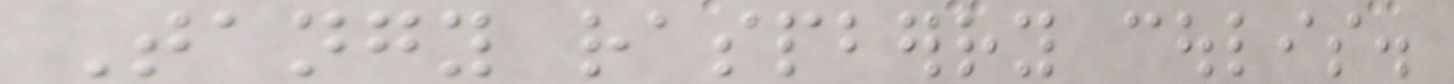Tangy raspberry coulis.
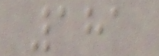181
